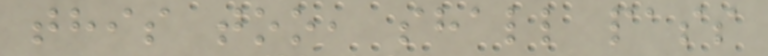this too, shall pass
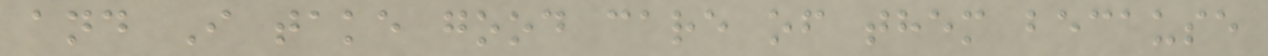and I take good care of them because
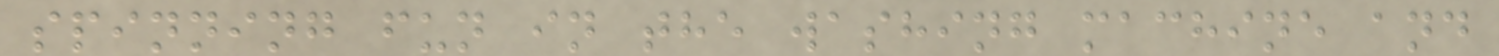spinning fun in the washing machine and
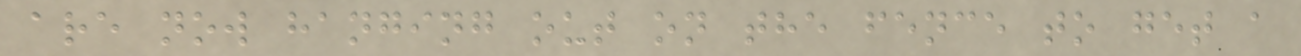are now hanging out on the fence to get a
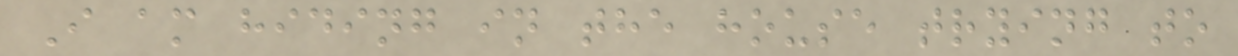I am hiding in the house trying to
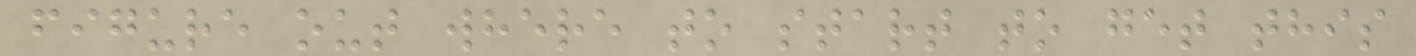figure out where to start to get this
